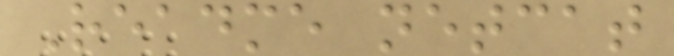Readme netcat
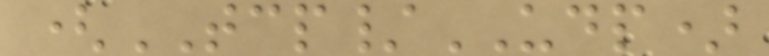(TCP/UDP)
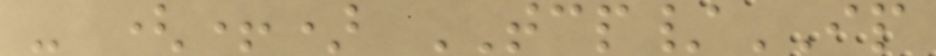- (+) TCP/IP
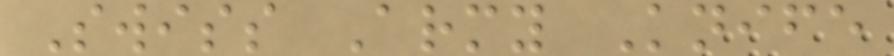Swiss Army Knife
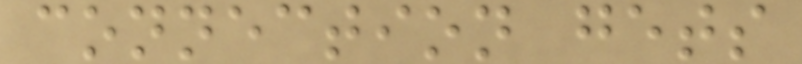connection gets
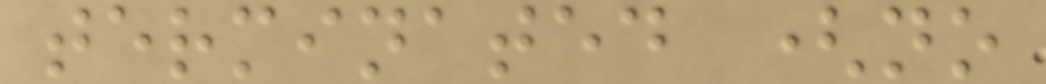terminated (no
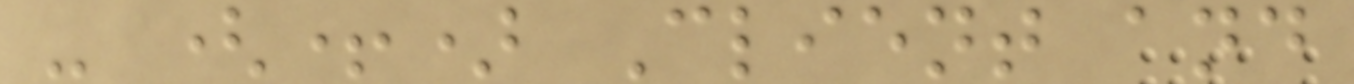- (+) Client and
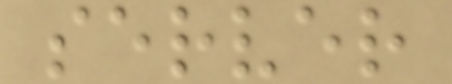server
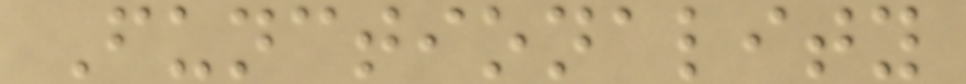Functionality
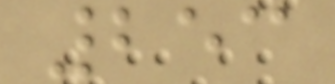253
